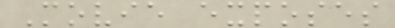Movie exposes
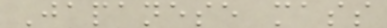Japanese mass
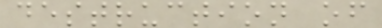destruction of
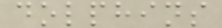dolphins
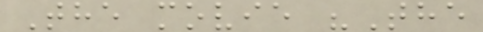The movie "The
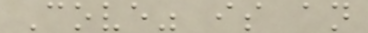Cove" is an
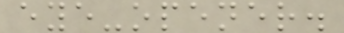eye-opener.
